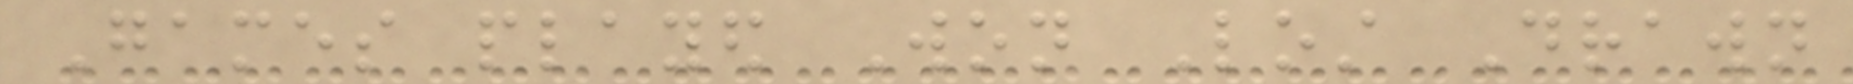Games played Won Lost Drawn
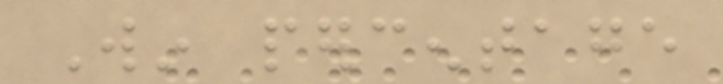Win percentage
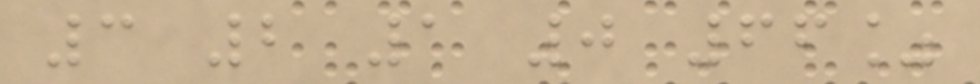3 2 1 0 66%
